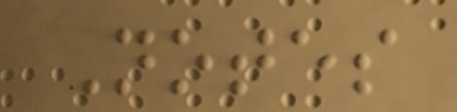Notes
